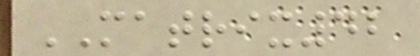MATRIX42
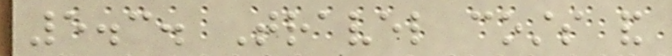5.3. Travel costs and
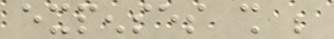expenses shall be
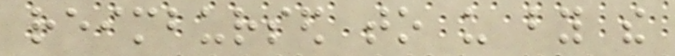reimbursed to us by the
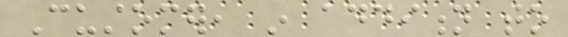Customer, in addition to
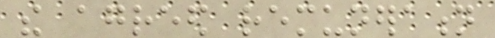the agreed remuneration
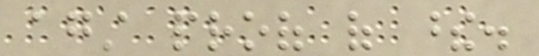against proof of these.
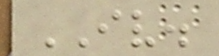IV.
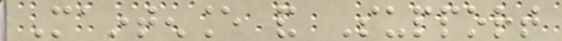Maintenance and Support
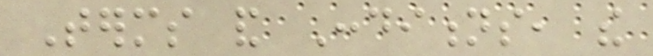Terms and Conditions, the
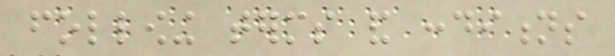following terms and conditions
